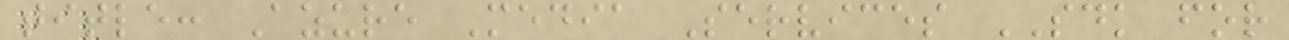title: Azure Media Services SDK for
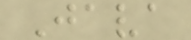Java
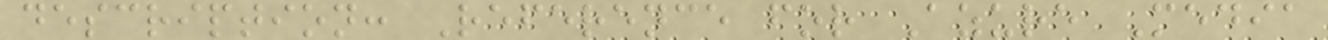description: Reference for Azure Media
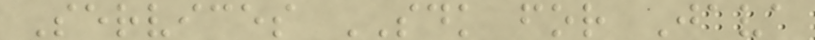Services SDK for Java
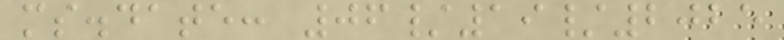ms.date: 06/19/2025
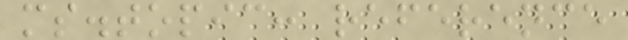ms.topic: reference
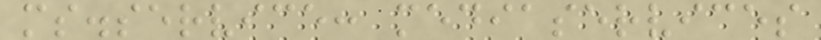ms.service: mediaservices
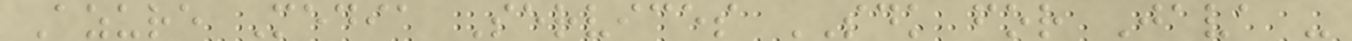Azure Media Services SDK for Java -
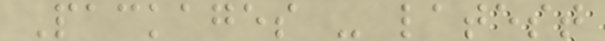Packages - latest
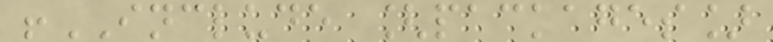!INCLUDE [packages]
